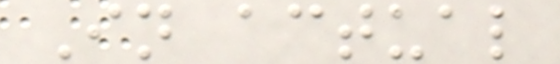In actual
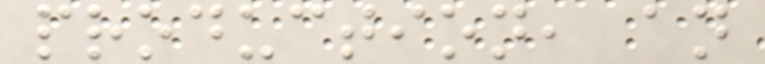production, an
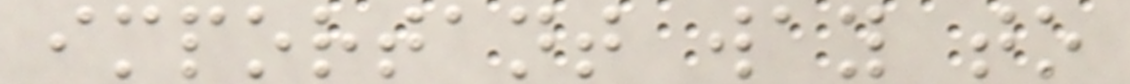important way to
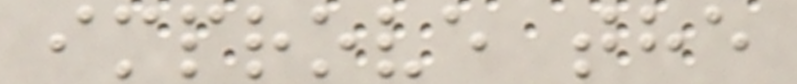improve the
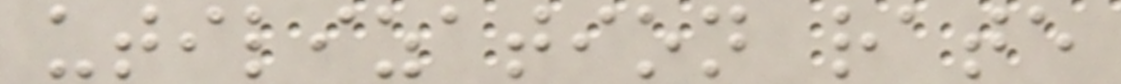utilization rate
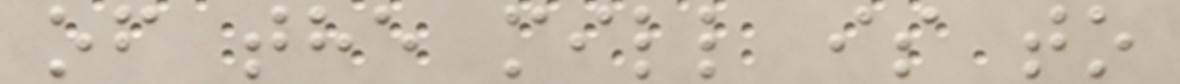of the mill is to
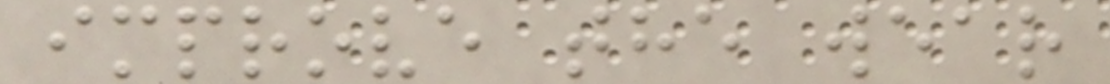improve the wear
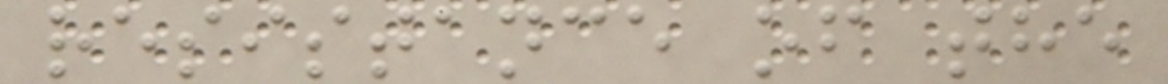resistance of the
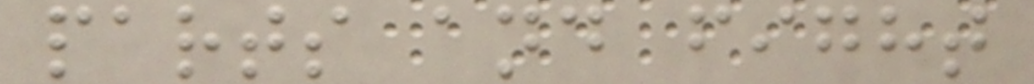parts and fight
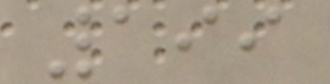199
